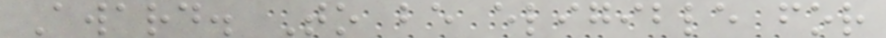Award. To be eligible for
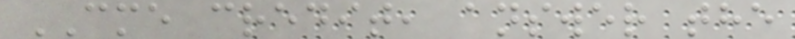CME credit, answer the
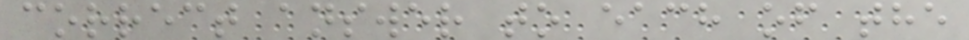correct answer to each of the
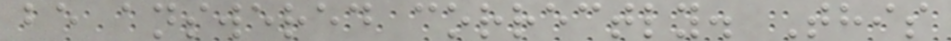be answered correctly. This
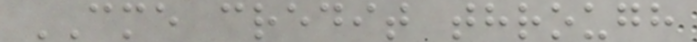CME credit through
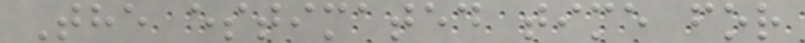The estimated time for
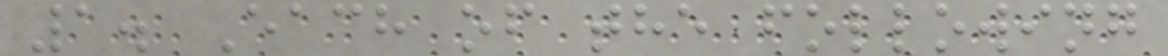1. Each of the following
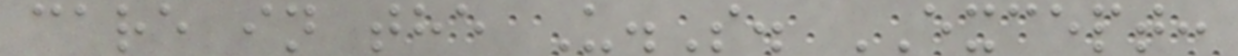care in the U.S. EXCEPT:
